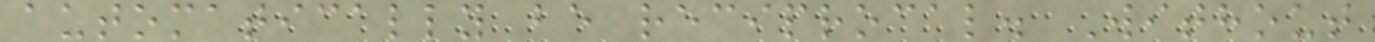automatically be reciprocal. Without
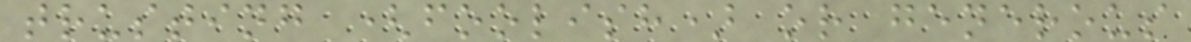trusting (foolish) or generous
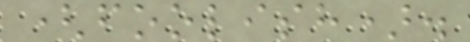(foolish).
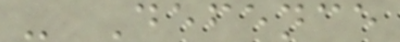- Defence
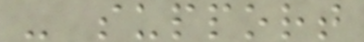- support
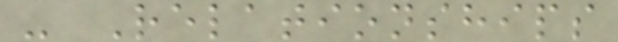- Relationships
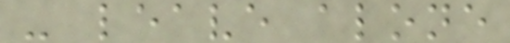- leave alone
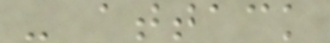- attack
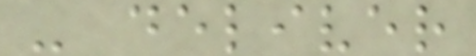- deliver
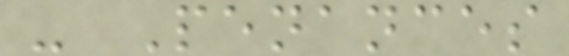- Penances
